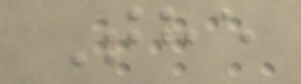The
